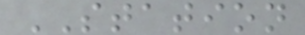STATION
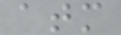atm
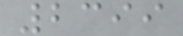2399
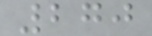270
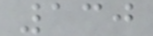130
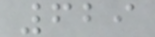629
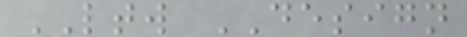LTW DESIGN
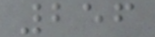256
